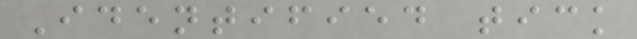Identified tick
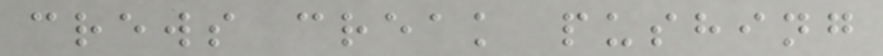crews creak pushing
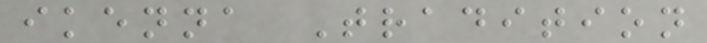ikenna Tradition
